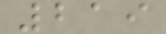219
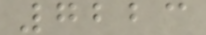7223
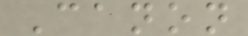Canon
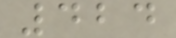424
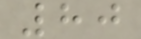80
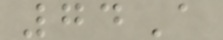74A
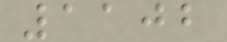1102
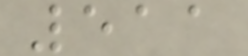511
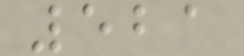521
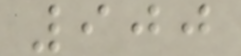900
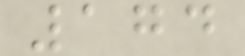174
